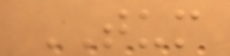TUM
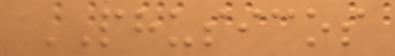PHUSICOS
